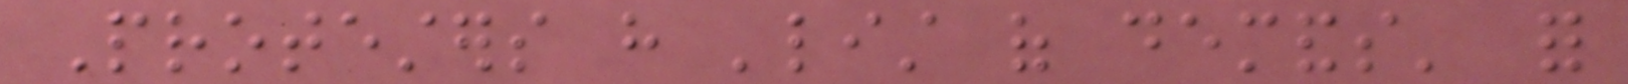Protesters have 'list of demands' for
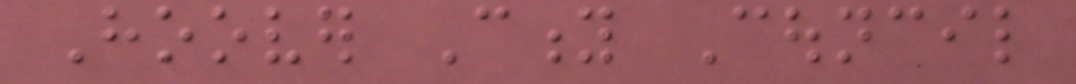Hoover City Council
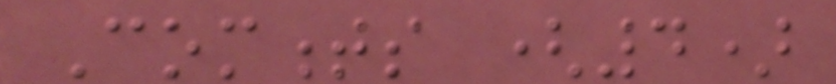Comments (4)
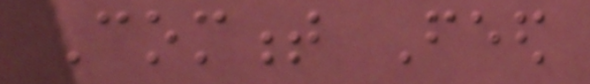Comment Feed
